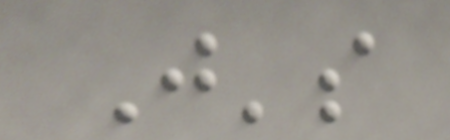J's
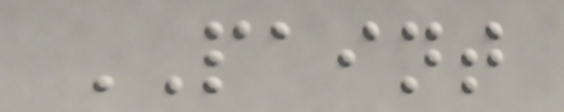PAINT
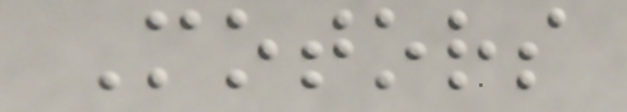Motors
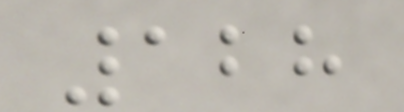128
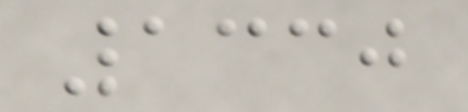1330
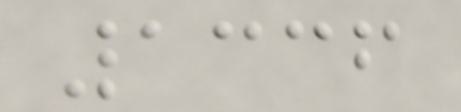1336
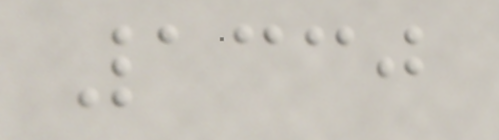1330
